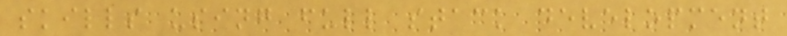skills using full stack development
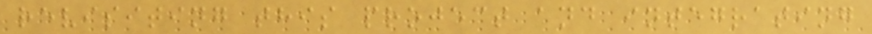revisiting this project and integrating
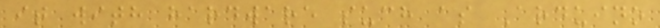it with hardware such as Arduino
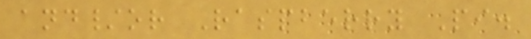and/or Raspberry Pi.
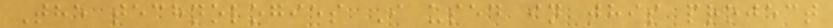The technologies I used in this project
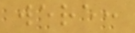were:
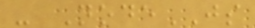- NodeJS
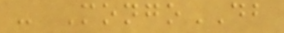- MongoDB
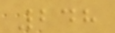248
